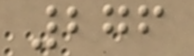276
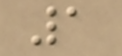1
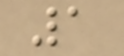1
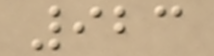923
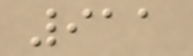911
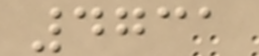4731
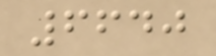6640
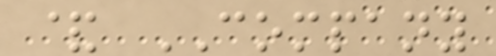& COMPANY
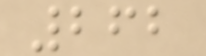262
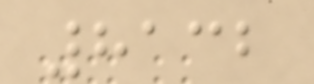8132
